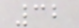32
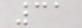31
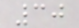30
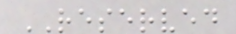RESERVED
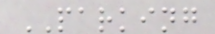PARKING
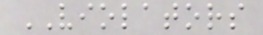VIOLATORS
